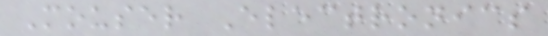Mouser Electronics
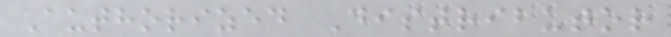Authorized Distributor
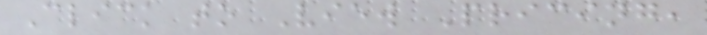Click to View Pricing,
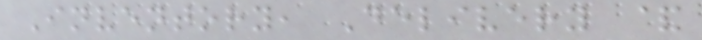Inventory, Delivery &
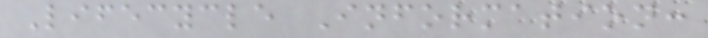Lifecycle Information:
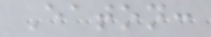Eaton:
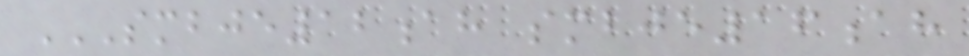SMBJE12AH SMBJE16AH
